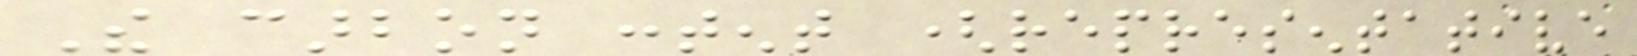The carbon content (representative
